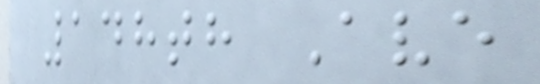148th Ave
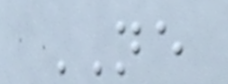NE
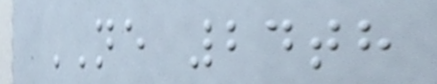NE 24th
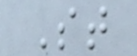St
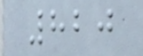820
